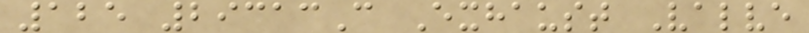125 29313C Exhaust Valve
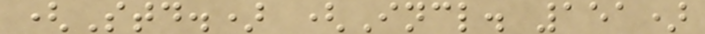(Std.) (Incl. 151)
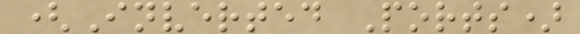(Inverted Ports)
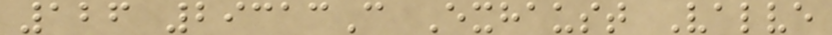126 29313C Exhaust Valve
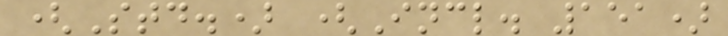(Std.) (Incl. 151)
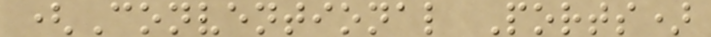(Conventional Ports)
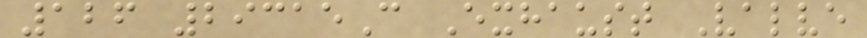126 29315C Exhaust Valve
